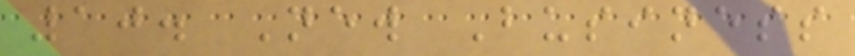10. New Business
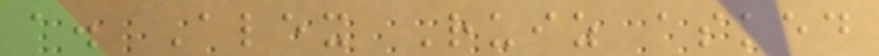a. Alex Ruiz asked
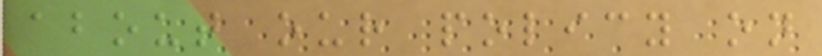about our policy on
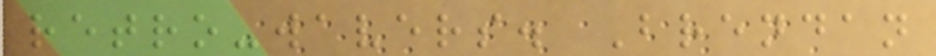retro-wavers. Brendan
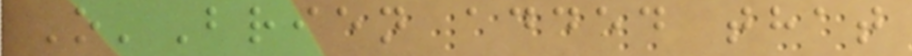O'Brien added that
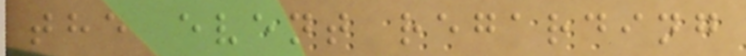the event regarding
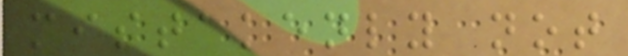mistakenly not
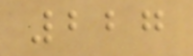227
